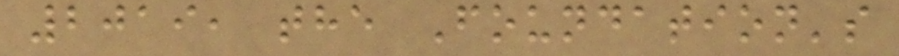2019, the Foundation's
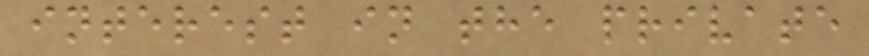interest in the private
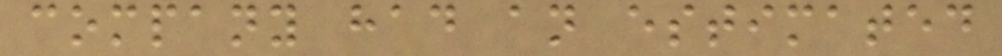company had an estimated
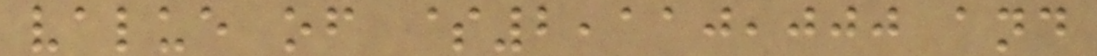value of $2,110,000 and
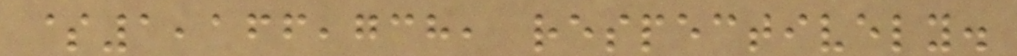$1,166,738, respectively.
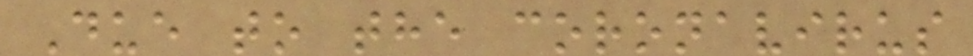Due to the coronavirus
